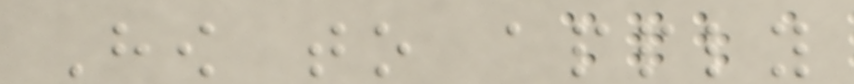How to apply
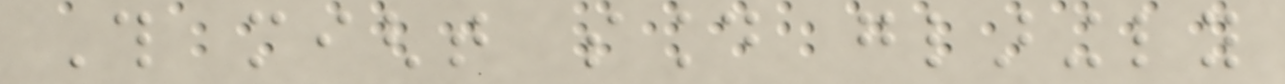This might sound glaringly
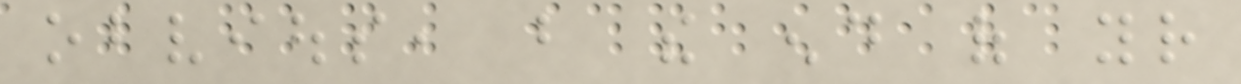obvious, but the end of your
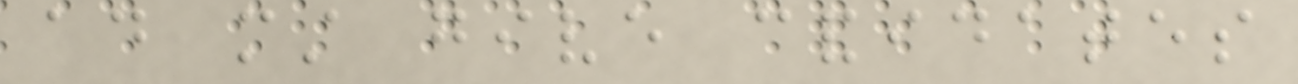ad must give candidates
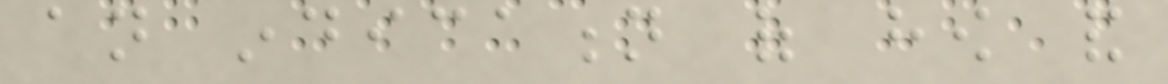an indication of how and
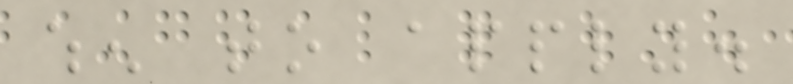when to apply.
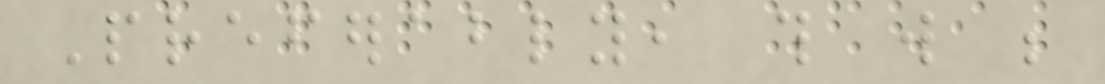Preferably, this will be
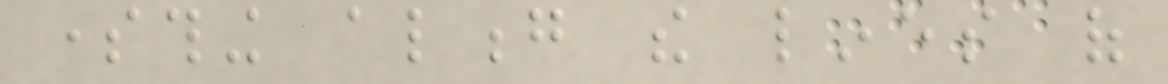something along the lines of
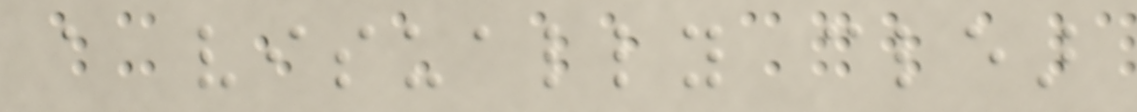a visually clear
